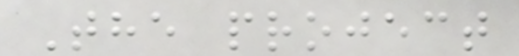The project
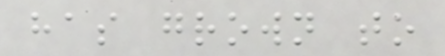has grown to
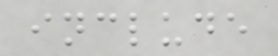include
